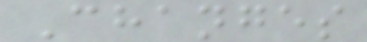Changes
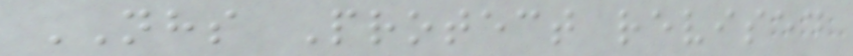NHS Protect revised
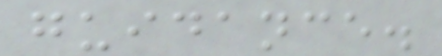guidance.
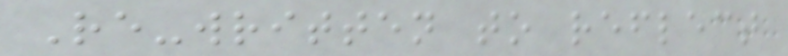Re-written to reflect
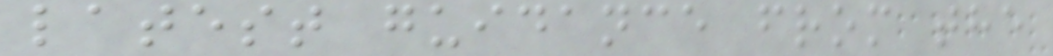latest guidance from the
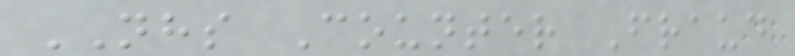NHS Counter Fraud
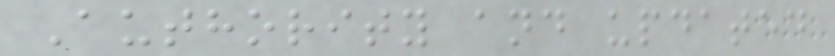Authority and updated
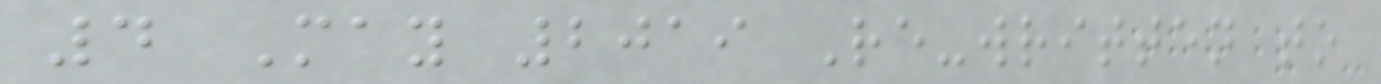4 May 2019 Re-written to
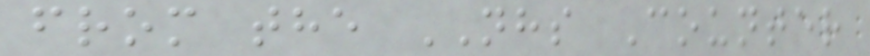from the NHS Counter
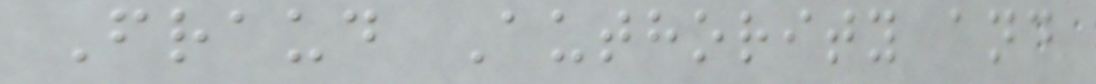Fraud Authority and
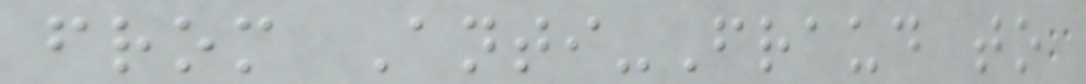from Anti-Fraud to
